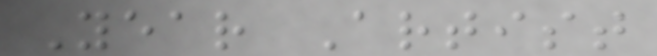Year Artist
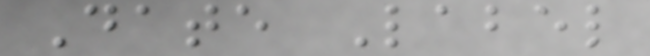Date Label
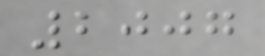2007
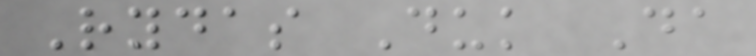Rydas Duk Da
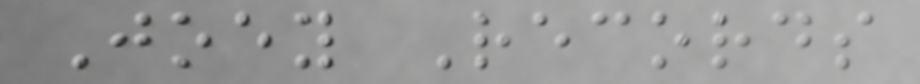Joey Records
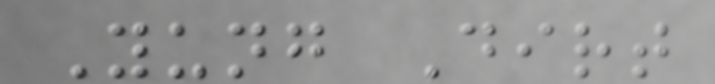Yung Dirt
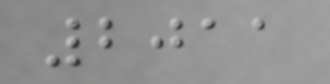2011
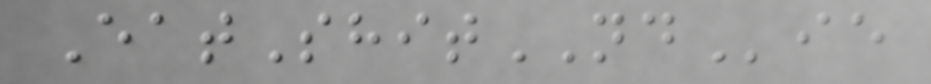EatShitNDie
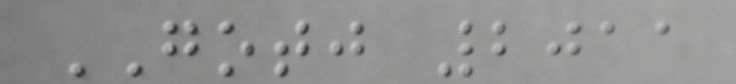GOTJ 2011
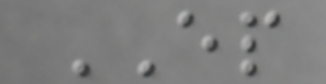EP
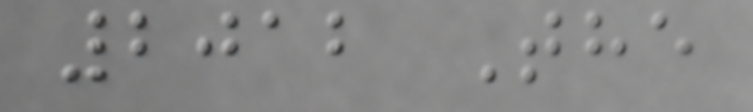2012 The
